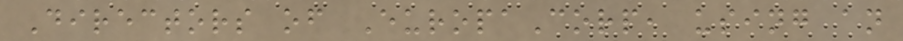Directors of EuropaCorp, using an
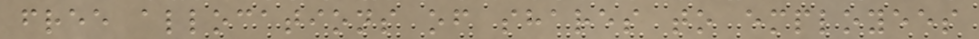free allocations of shares to employees
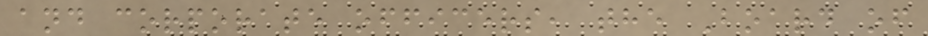and corporate officers, the Board of
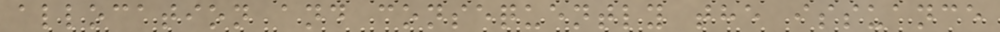allocation and consequently the issuance
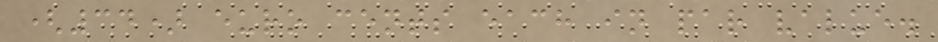(34) euro cents each in par value.
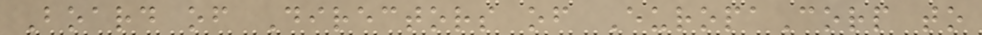Board of Directors of EuropaCorp to
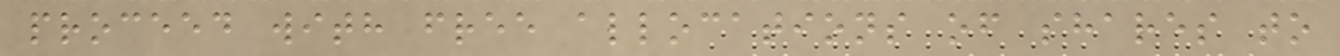proceed with free allocations of shares to
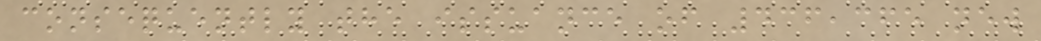consequently the issuance of 436,365 new
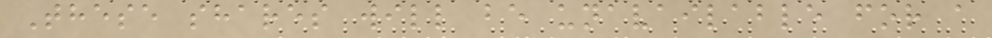These shares will be unavailable for a
